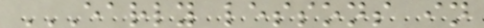EARLY LESSONS IN
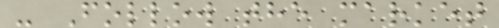- Follow the market
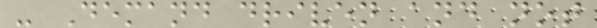- Demand driven and not
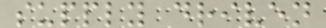supply driven
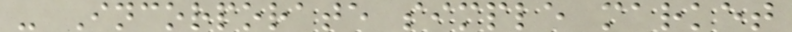- Incorporate simple market
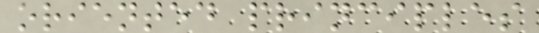oriented principles
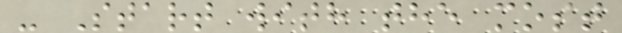- Start with the most
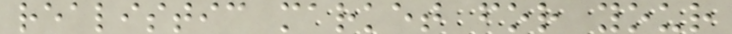realistic market for your
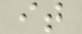it
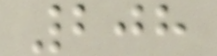208
